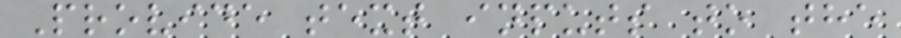Provide text inputs to the
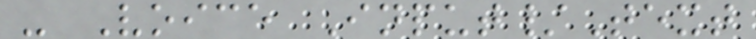- Voice Input/Text
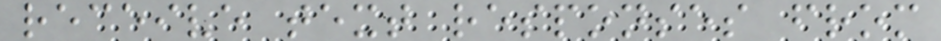receive text responses from
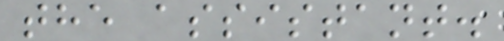the assistant.
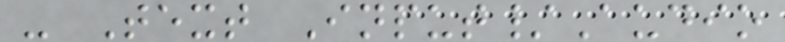- Text Input/Audio
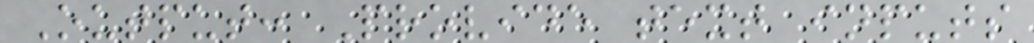Output: Provide text inputs
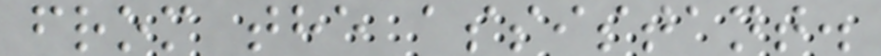from the assistant.
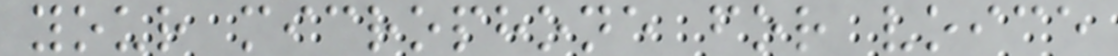your microphone for voice
